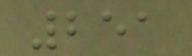251
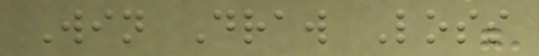Win Draw Loss
